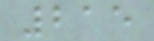215
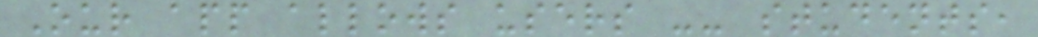Our app allows users -- students,
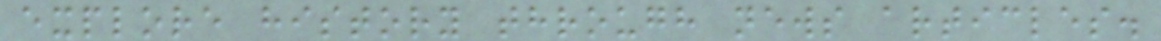explore history through news articles.
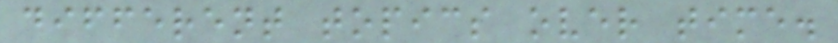different topics over time.
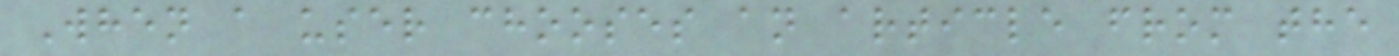When a user chooses an article from the
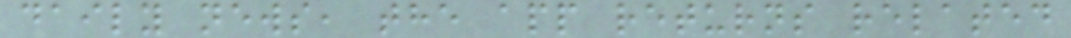daily news, the app returns related
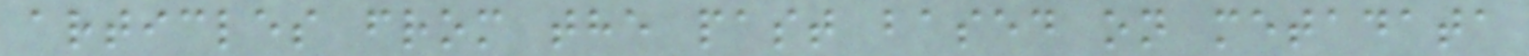articles from the past based on metadata
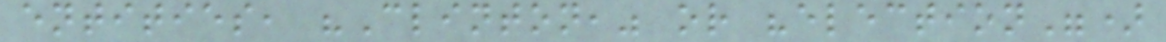entities, "Clinton," or "election")
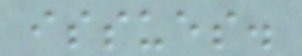issues.
